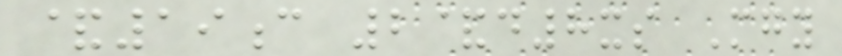&19c 2&d8xs Mgy
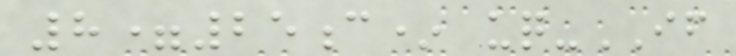8=25c* uq-IF
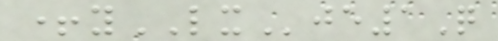+yLXje1Q
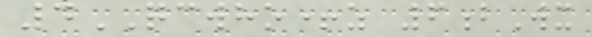4QCWHO+z 6bWx
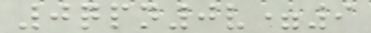0qpn0v=9
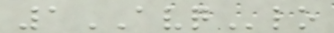1AVQlo
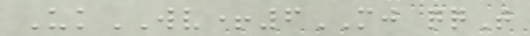UkWV+6MJ qqT
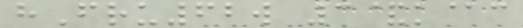hFru62w 3&k@c
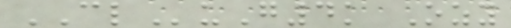CLuG4k Ozy
